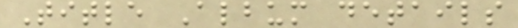Title Album details
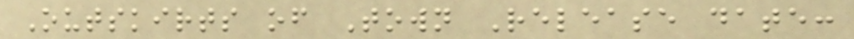Outskirts of Town Release date:
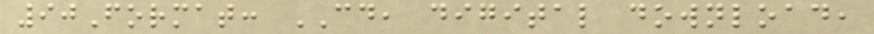90Format: CD, digital download,
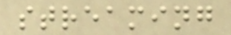streaming
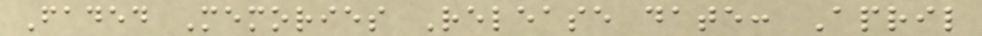Faded Memories Release date: April
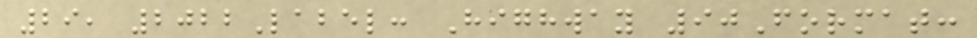29, 2022Label: Highway 90Format:
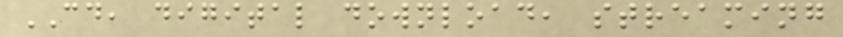CD, digital download, streaming
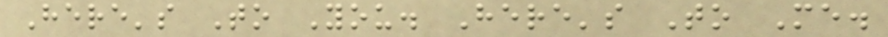Here's To You. Here's To Me.
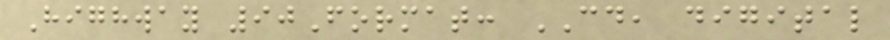Highway 90Format: CD, digital
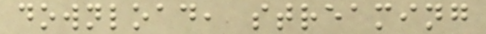download, streaming
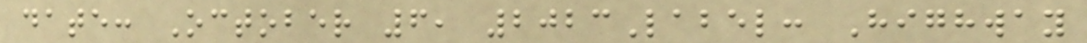date: October 6, 2023Label: Highway
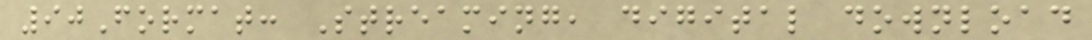90Format: Streaming, digital download
